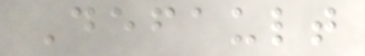Default
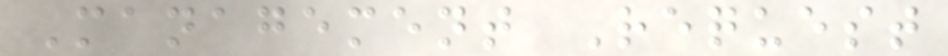Management Request
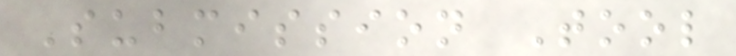Submission Tool
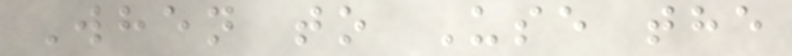When to Use the
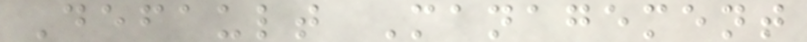Default Management
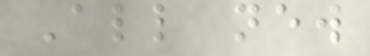All new
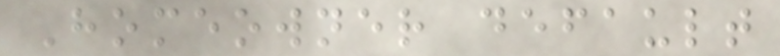Homeowner default
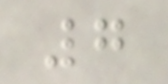7
